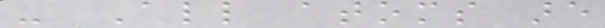- All atoms are
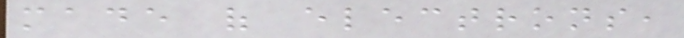made of electrons,
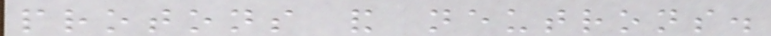protons and neutrons.
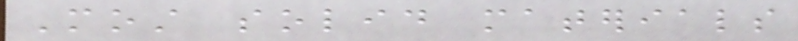Most solid materials
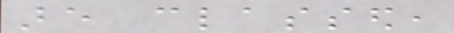are classed,
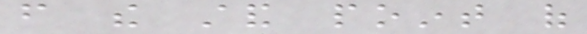from the stand point of
